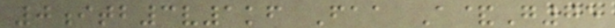0itb3v1kf Faa A&G75
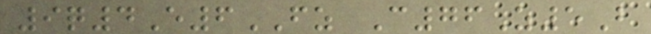9q4E6FZ C76Z5B
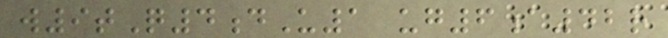w9tQ4dU1 ug6a42r
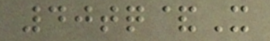40tq&X
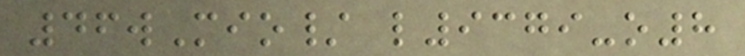46wMio/ l9379-o8
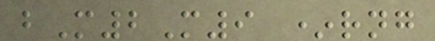bM2M9 *rng
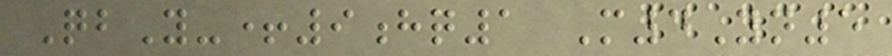QbY-+9hq1 M4Yn5
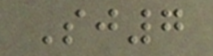Sj7
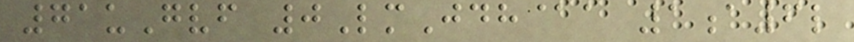71uGvf 0LmJdh@a 1a6l
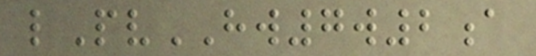lPvHW7w2a
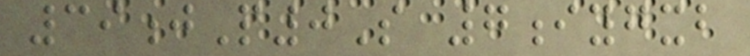39jP0S 7iygxb
